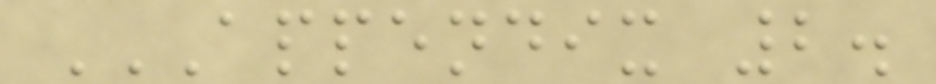APPENDIX 2.
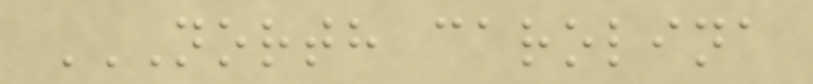NORTH CAROLINA
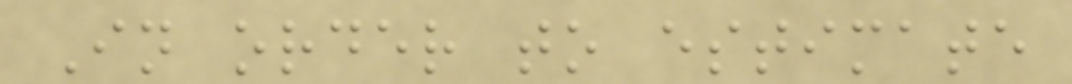In order to estimate
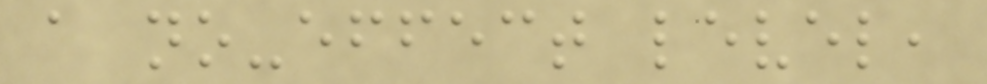a no-effect level,
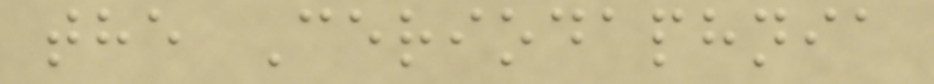the Ceriodaphnia
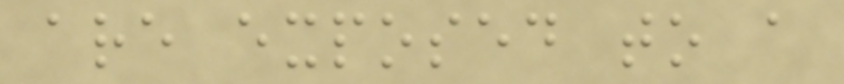are exposed to a
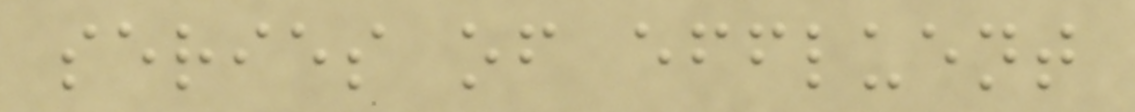series of effluent
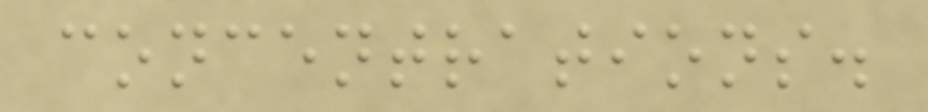concentrations.
